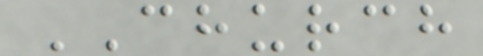CHURCH
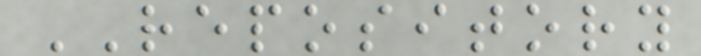REPOSITORY
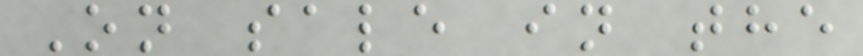On sale in the
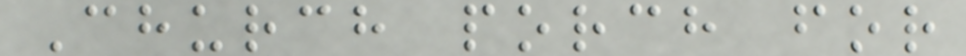Church porch for
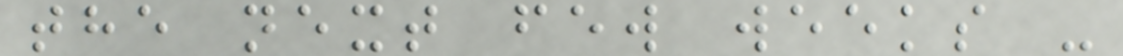the next few weeks -
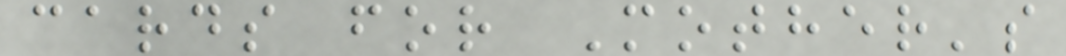cards for Mother's
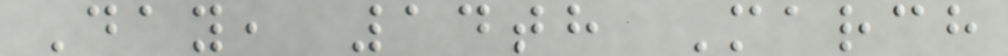Day, 14th March
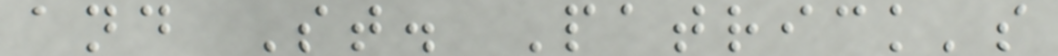and St. Patrick's
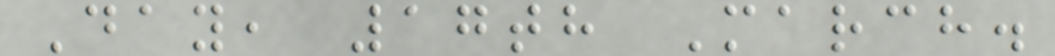Day, 17th March.
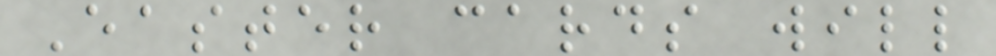Easter cards will
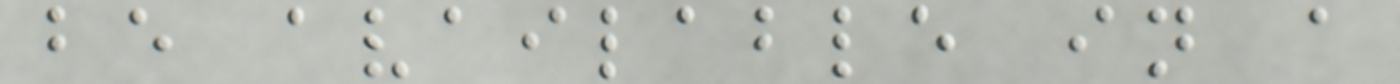be available in a
